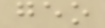geo
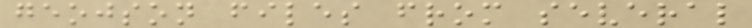geojson files from several
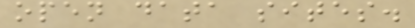open data sites.
